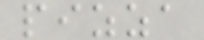pizza
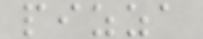pizza
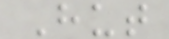Hut
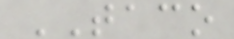TACO
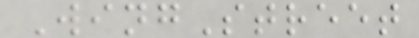WingStreet
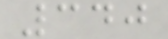340
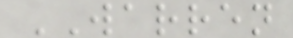WARREN
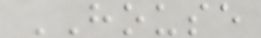HOUSE
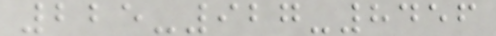225-927-8456
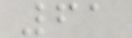61
